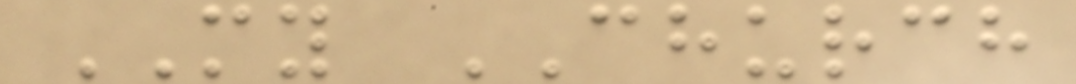MY CHURCH
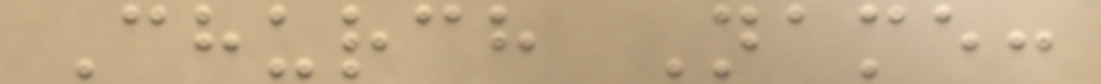Church Name:
